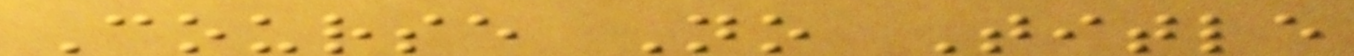Course No Title
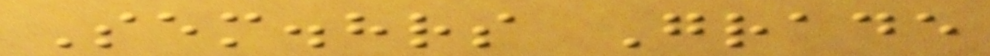Sem.hrs Grade
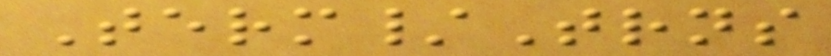Term/Trns
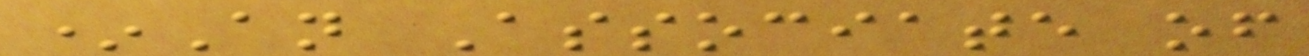*An Associate of
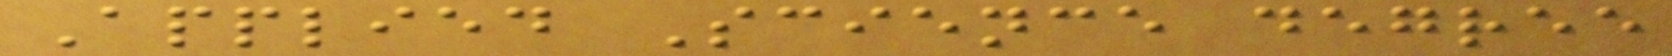Applied Science degree
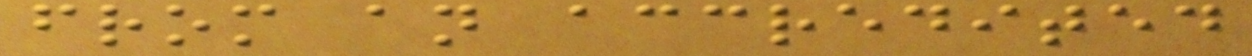from an accredited
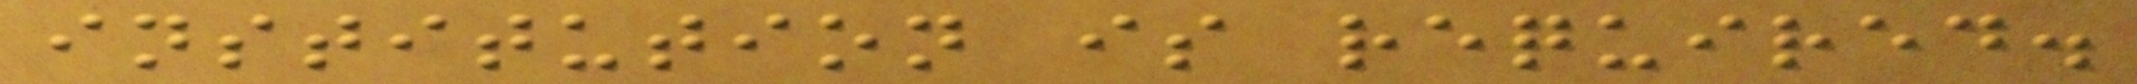institution is required.
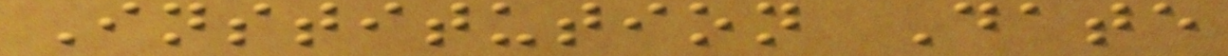Institution Date
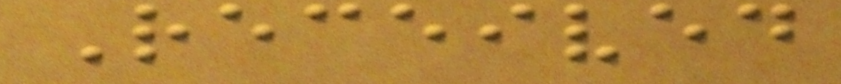Received
